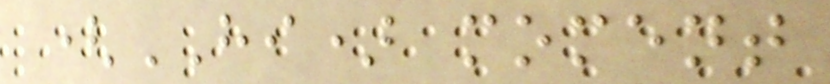(HI) moment
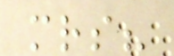mrs?
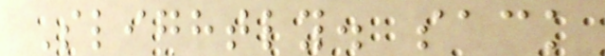Slightly. sack
